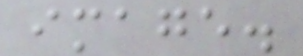image.
